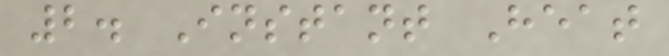2. Instant Heat
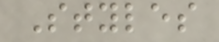Styles
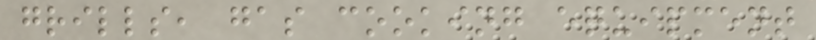grills, gas cooking equipment
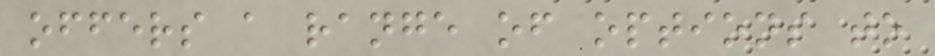offers a range of options to
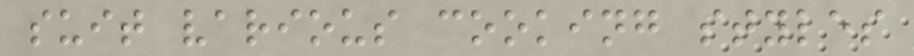suit various cooking styles
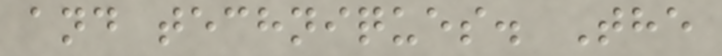and techniques. The
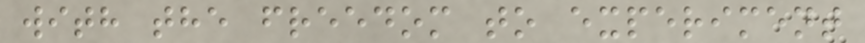with the freedom to experiment
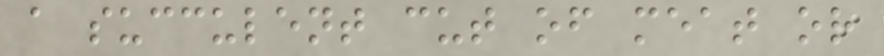a succulent cut of meat or
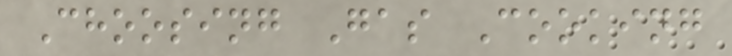Choosing Gas Cooking
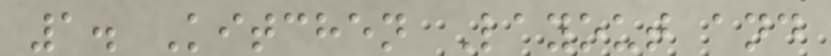1. Kitchen Layout and
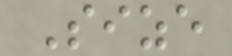Size
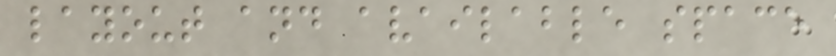layout and available space
